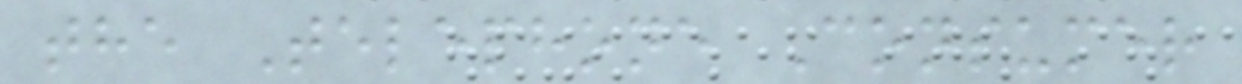the Telephone Consumer
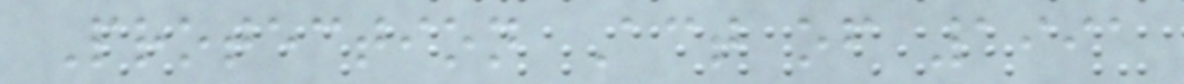Protection Act of 1991
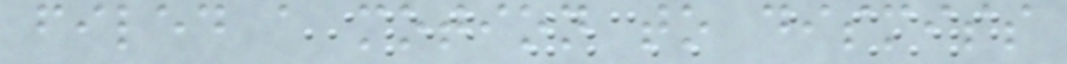filed a motion to dismiss
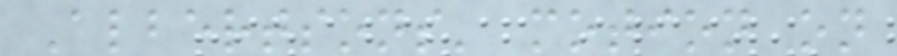Albertsons' motion on
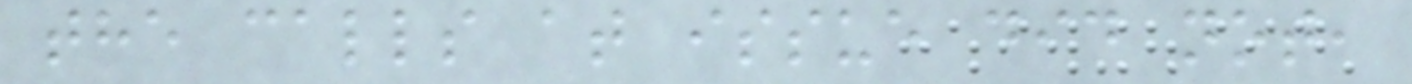the calls at issue did not,
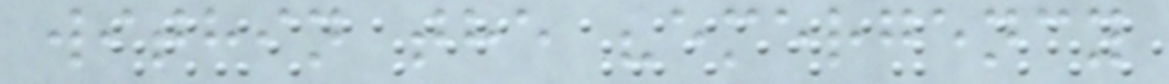within the "emergency
